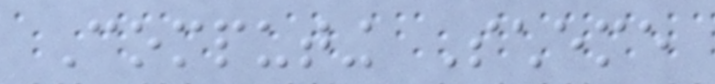Computing Scheme
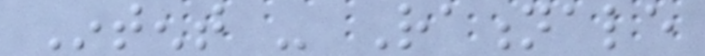Intent - Rationale
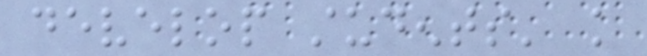develop students' knowledge
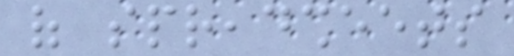of spreadsheets
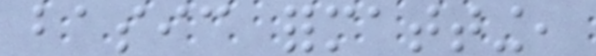basic formatting,
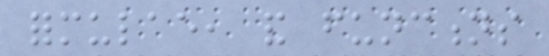formulae, and functions
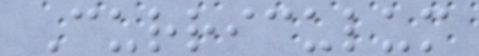Curriculum
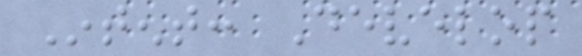Intent: Develop
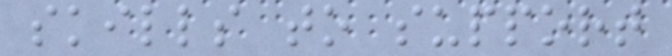skills to support
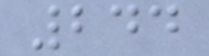244
